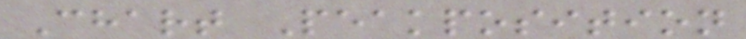Chart Peakposition
